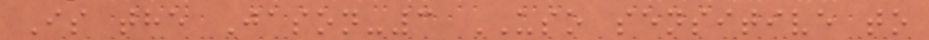Is the Jason-3 USO sensitive to
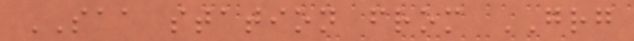SAA station from GRG
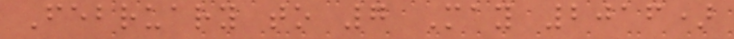February to 7 May 2016)
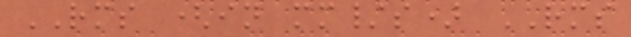RMS (in mm/s) RMS
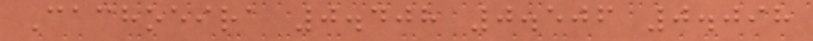Cachoeira 0.408 0.506 0.098
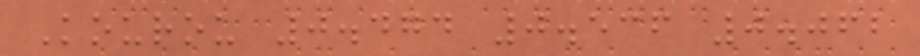Kourou 0.474 0.536 0.062
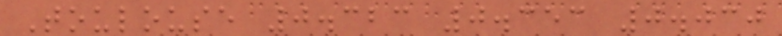Toulouse 0.323 0.353 0.030
